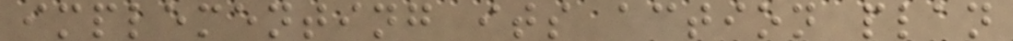implementing its action plan
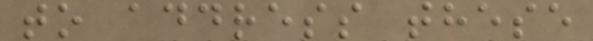to address these
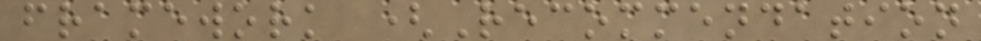framework (Recommendation
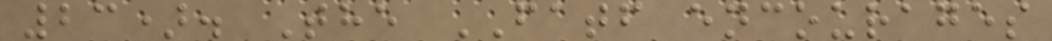23). The FATF encourages
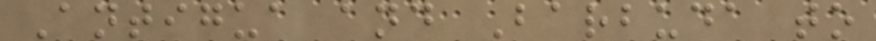Antigua and Barbuda to
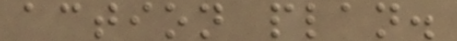action plan.
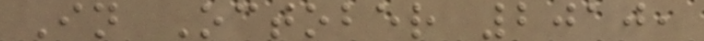In October 2010,
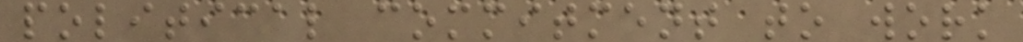political commitment to work
